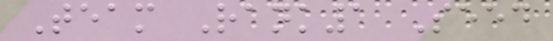Team Rank1 Seed
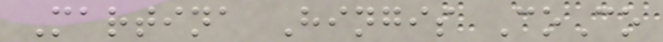Martina Hingis CoCo
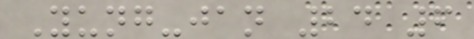Yung-jan 24 6
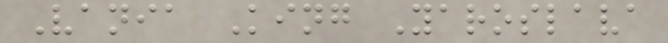Vania King Yaroslava
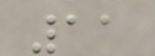11
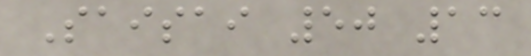Saisai 50 13
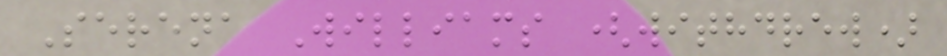Serena Williams (withdrew)
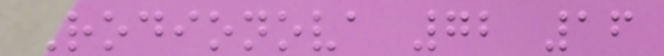Rodionova 72 16
